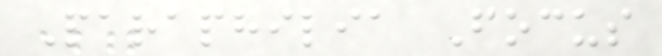Paraphilia Focus
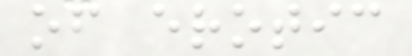of erotic
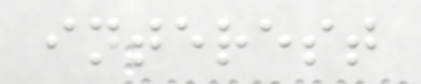interest
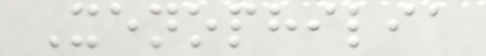Xenophilia
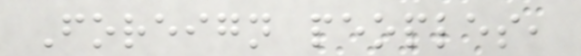Foreign peoples,
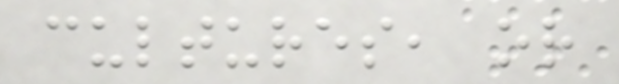cultures, or
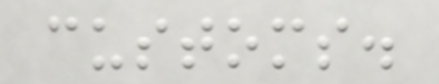customs.
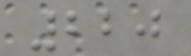220
